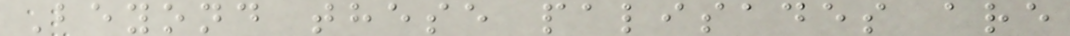Beyond these palisades are
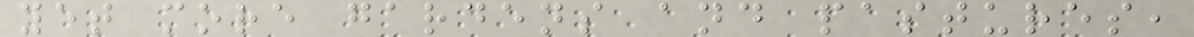yet more gardens and pastures,
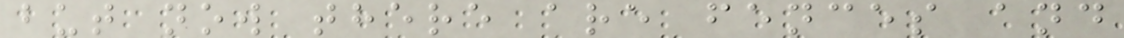but now there are fences and
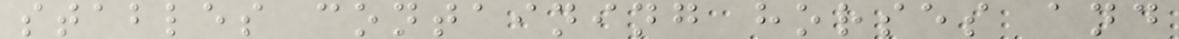stables containing horses and
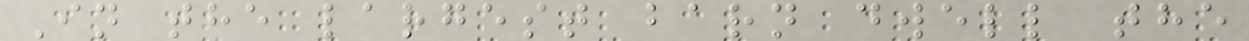In the largest barn dwell the
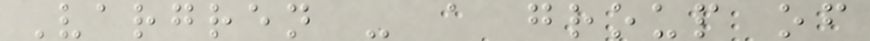Vargren - a group of
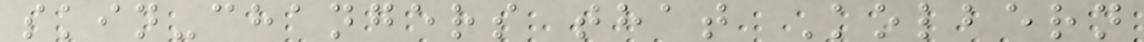skin-changers that Kolbern
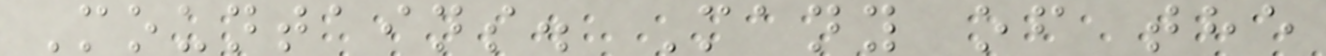Mountains. Many of the
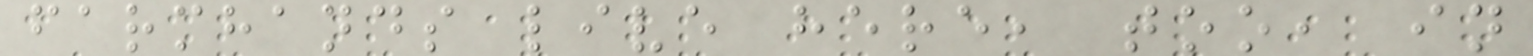farmhands live here, too, in
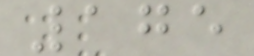175
